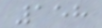158
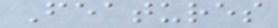Features
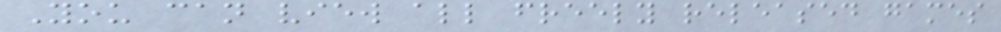You can view all freely released games
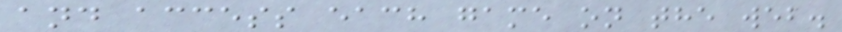and access each game on the web.
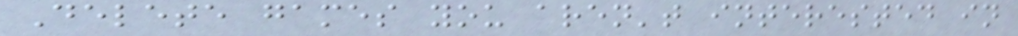Delete games you aren't interested in
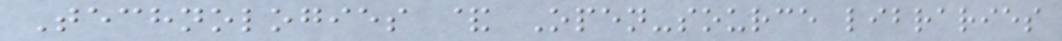Technologies & Open-source libraries
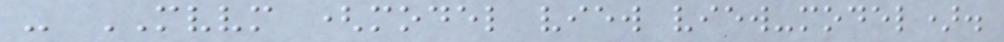- MVVM (model view view-model).
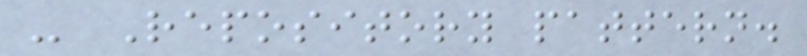- Repository pattern.
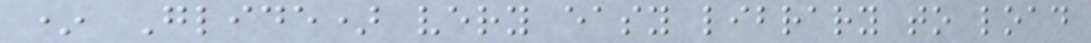* Glide) very easy library to load
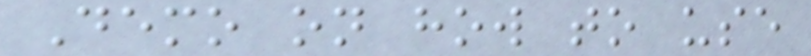Demo on how to use
